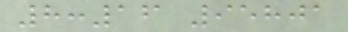8:16 95801
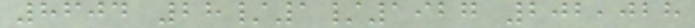8604 28/1/1927 202,028
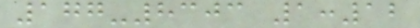177-8303 1:12
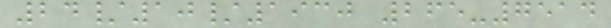24/10/1930 265-7514
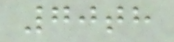70th
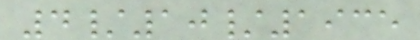4/10/1935
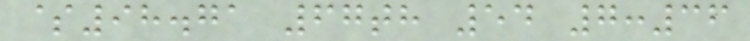$98.71 67th 54 7:36
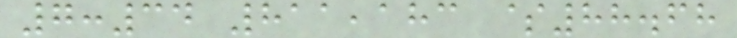7:34 811,183 $88.68
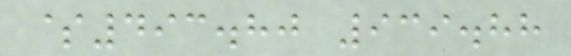$493.80 939.88
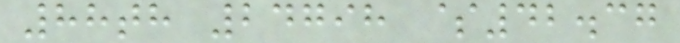88th 24798 $42.37
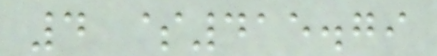4 $415.79
